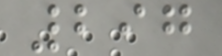297
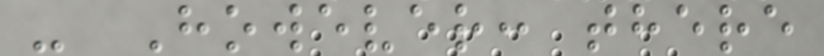- However: there
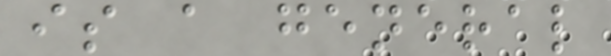is a general
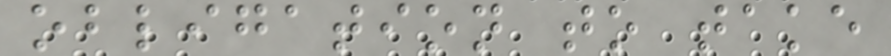obligation to take
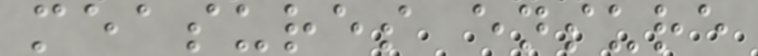measures ensure
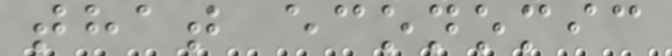that economic
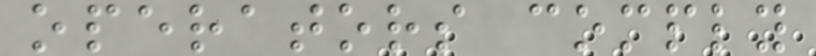operators comply
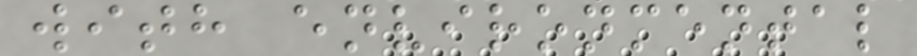with environmental
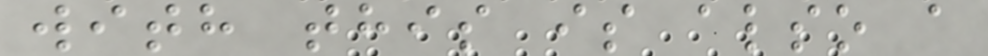with this is also a
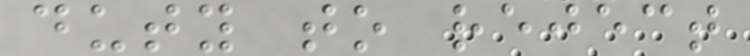duty to reject
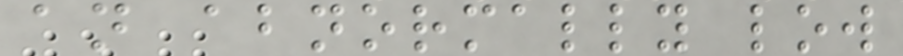an abnormally low
